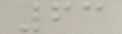63
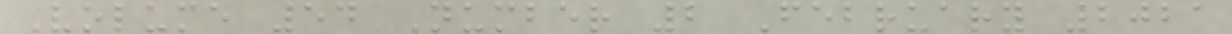Volume 54 Number 2 February 2021
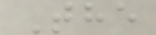The
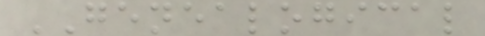GENEALOGICAL
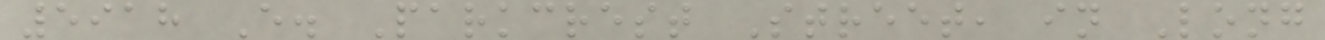5918 E. Parkcrest Street, in Long
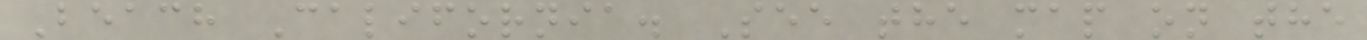Beach California. See the map on the
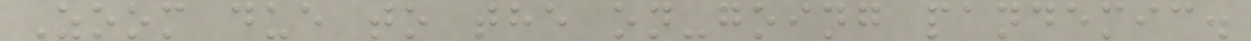Zoom due to the on-going pandemic.
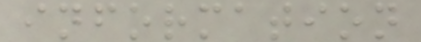information
